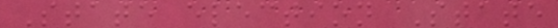State election State
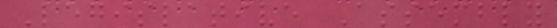Legislative Assembly
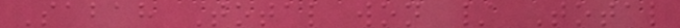Sabah Total won / Total
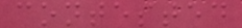contested
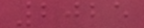2025
